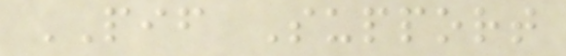PIF Support
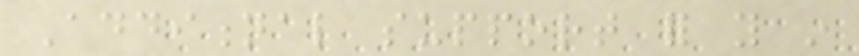Additional support for you in
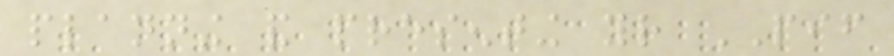planning and presenting your PIF
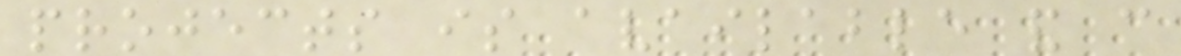projects is available and can
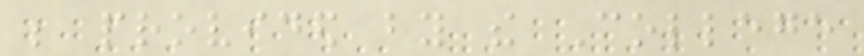be provided by the College
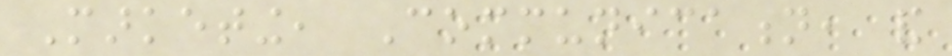Marketing, Communication, and
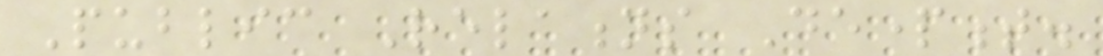Public Relations Department.
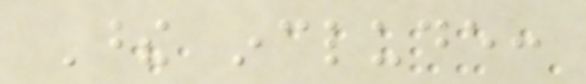These include:
